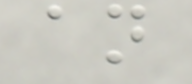an
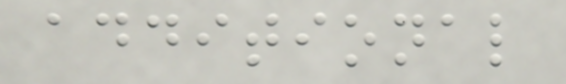additional
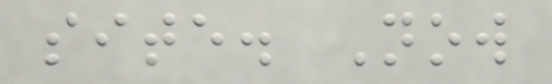site. Now
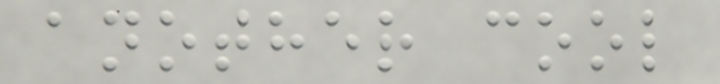another cool
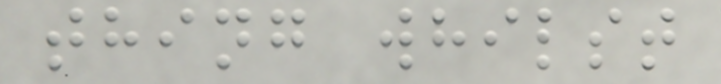thing whilst
